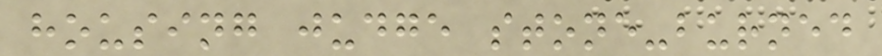housing judge stone-burned
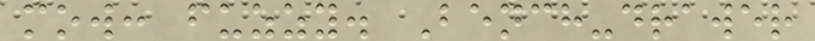mow: fuzzy. Bench-drawer
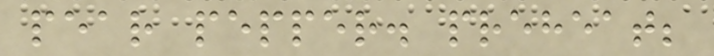pear pepper. preheat;
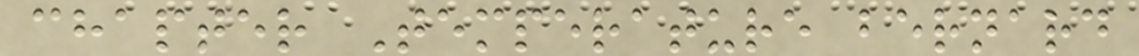chapter Temperature bernard
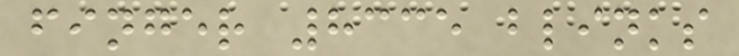finger 8335 blinks
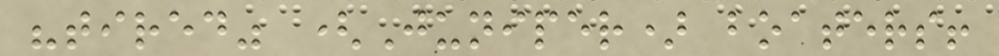"tired" (Juniper) boaters!
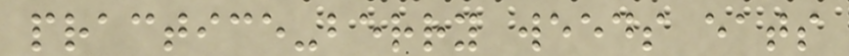practice-berry weeds eats
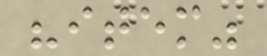"item"
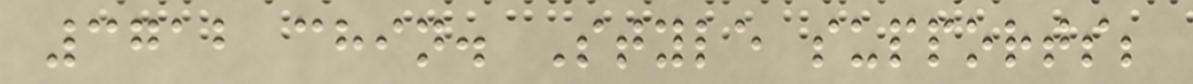3712 chin. Style supports;
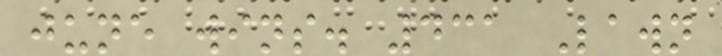june wins. 431 Lawn
